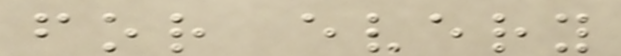for every
